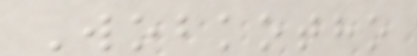Wobkotho
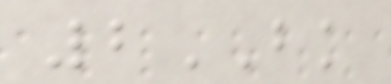2BK
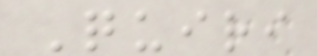Quiri
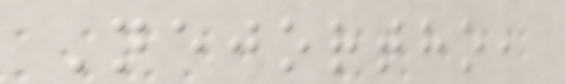Nejortho,
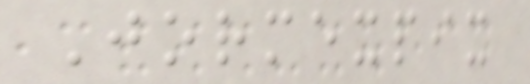Jormexpix
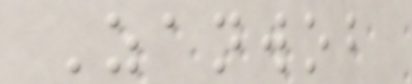Zanwob
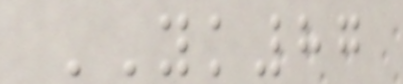YK87
